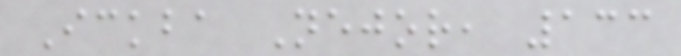Ickba Nejor, 133
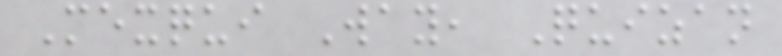Mexqui Way, Quizan
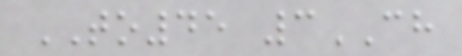TO45 3CH
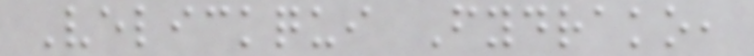Velickqui Fydrako,
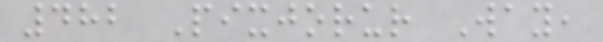482 Pixjorur Way,
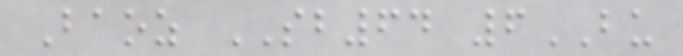Baoz SB64 6BU
